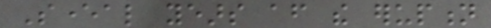Several years after the eruption
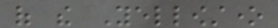of the Yellowstone
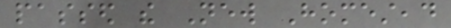passed the New Homestead
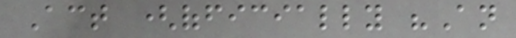Act (officially "An
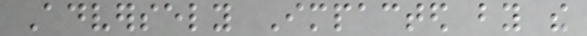Adversely Impacted by the
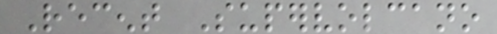Recent Supervolcano
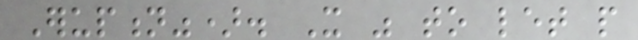Eruption"). It was to let people
